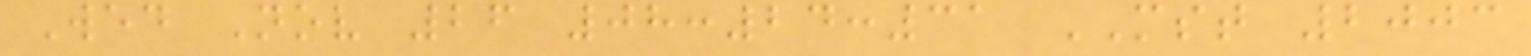Wed Nov 26 08:24:31 MST 2003
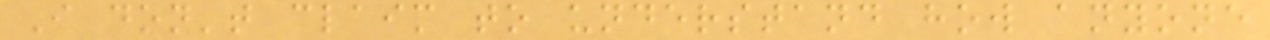I don't claim to understand how anyone
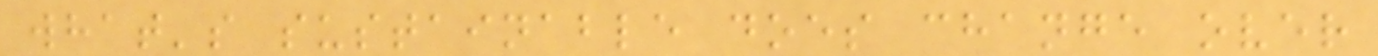what's sustainable does change over
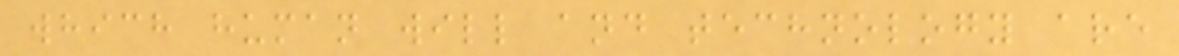which human will and technology are
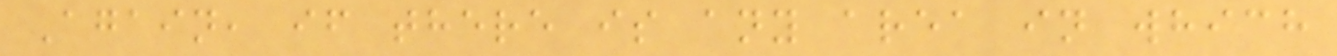Again, if there is any area in which
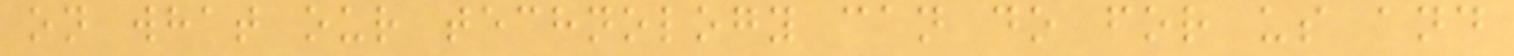on what our technology can do for us and
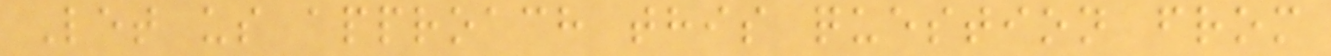Let us approach this question from
